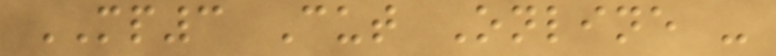MP3 Cut Online -
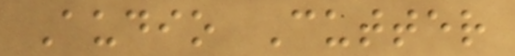Audio Cutter
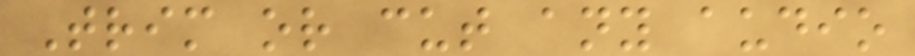Trim or cut any audio
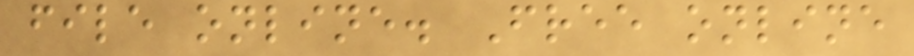file online. Free online
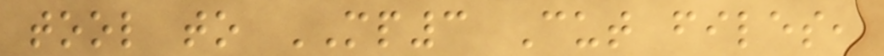tool to MP3 Cut files,
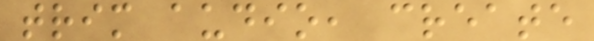trim audio, create
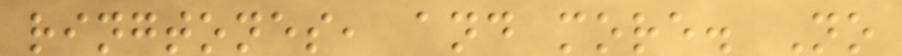ringtones, and more. No
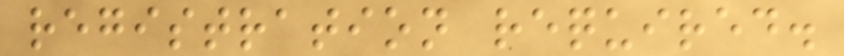registration required.
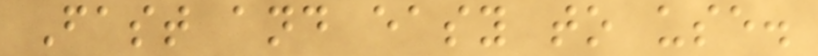Fast and easy to use.
